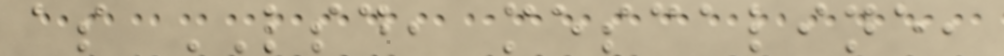as LSD, mescaline,
